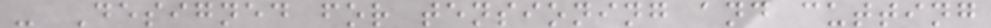- Designed for tensioning and cutting
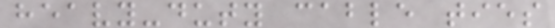heavy-duty cable ties
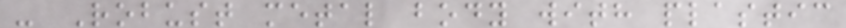- Robust metal body with plastic
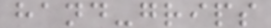hand-grips
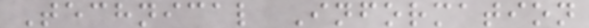Technical Information
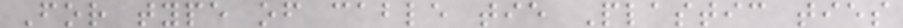For type of cable tie Plastic ties
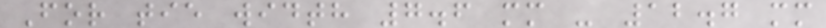For tie width 7.6 mm - 12.7 mm
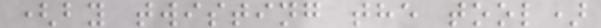(by twisting the tool)
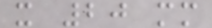x 20 mm
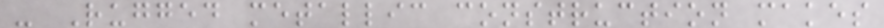- Rugged metallic construction makes
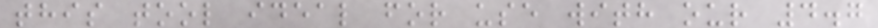this tool ideal for use with our 4.7
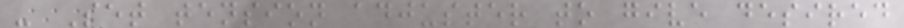- Set tension adjuster to give desired
